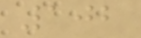102
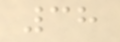38
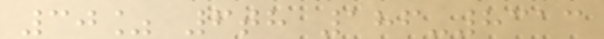30% 6th 186-8313
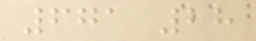671 28
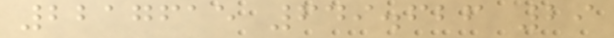2217615 649.626 29
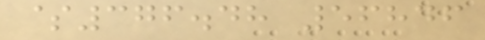$376.48 56846
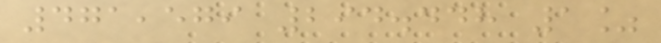471,579 294.448 1%
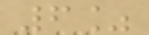6%
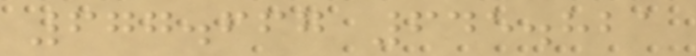677.667 645.821
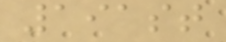191st
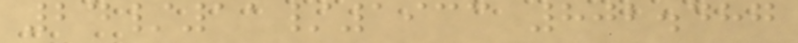24/11/1933 802.487
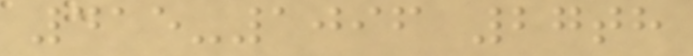415-1096 27th
